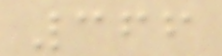366
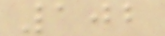102
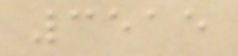3515
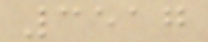3517
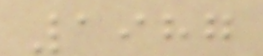1987
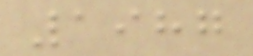1987
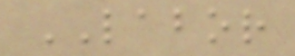LABOR
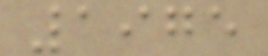1975
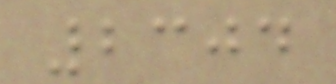2304
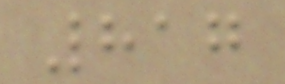817
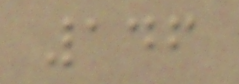146
